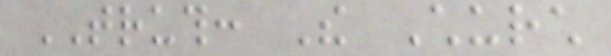TRUTH: The Church
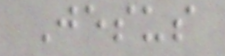Jesus
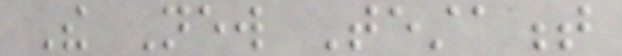The New Testament
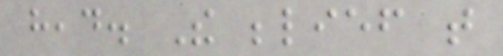head. The belief that
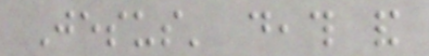Jesus' death and
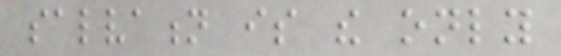salvation is the only
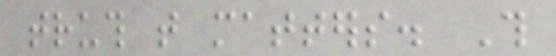truth that matters. This
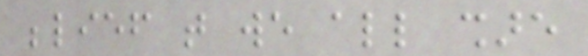belief that we all share
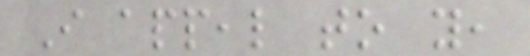I appeal to you,
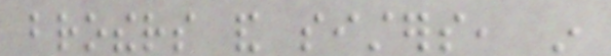brothers and sisters, in
